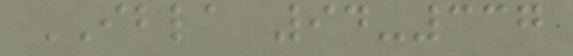IBLA 94-337
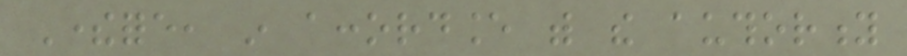Therefore, in accordance with the authority
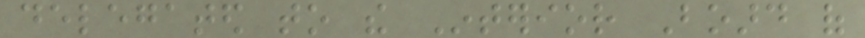delegated to the Interior Board of
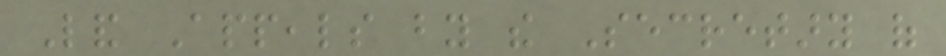Land Appeals by the Secretary of
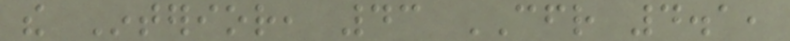the Interior, 43 CFR 4.1,
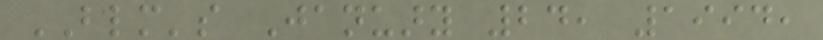BLM's January 24, 1994,
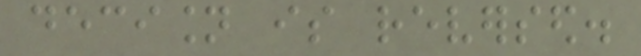decision is reversed.
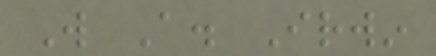Will A. Irwin
